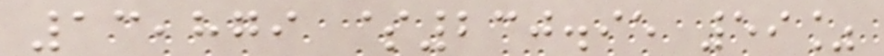13,879 $230.95 59%
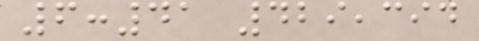6:41 429,394
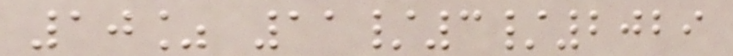10% 11/3/2029
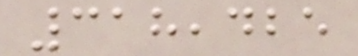318,425
